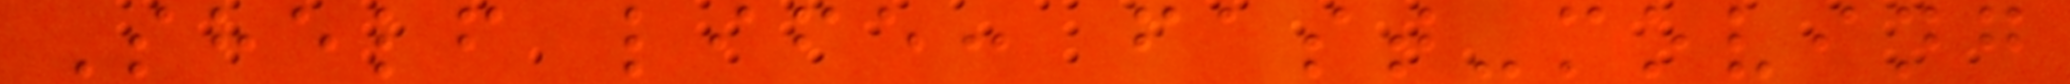Shelf life: fast-moving
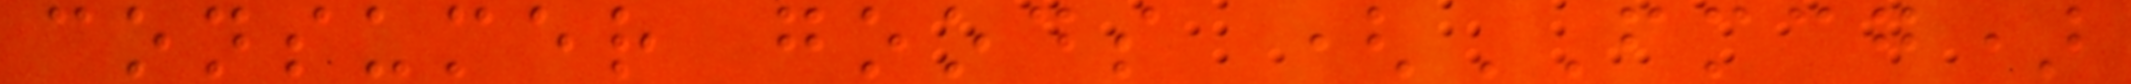consumer goods (FMCG)
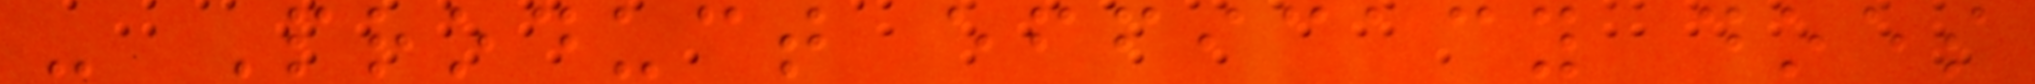- Product efficacy does
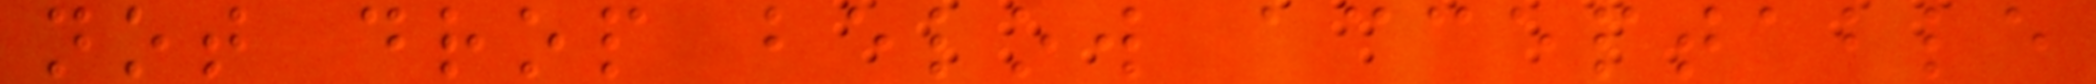not drop below acceptable
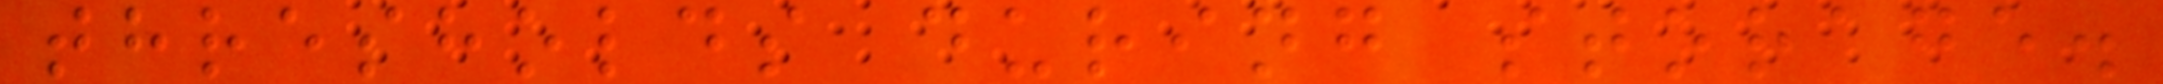thresholds during storage.
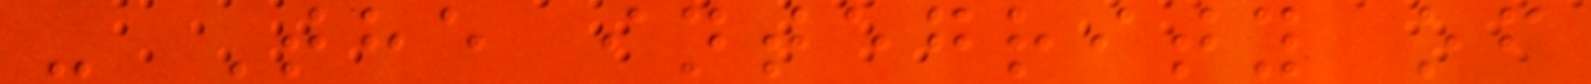- The integrity of
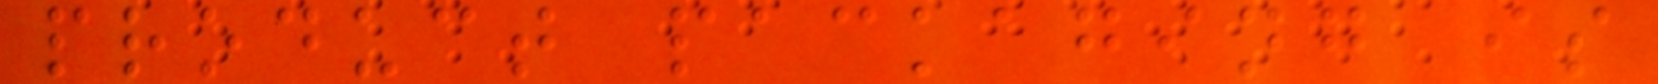product packaging is
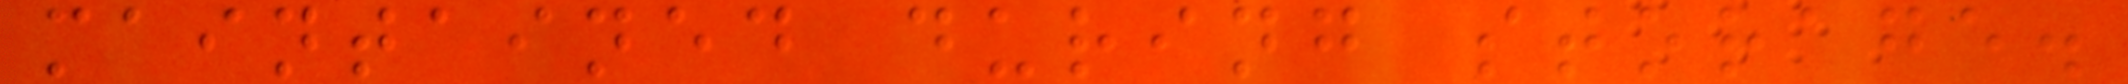maintained during storage.
